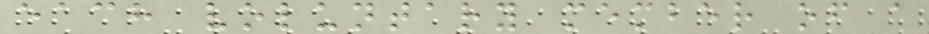each voluntary member of a
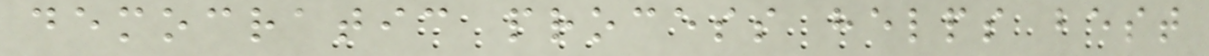democratic process helps best
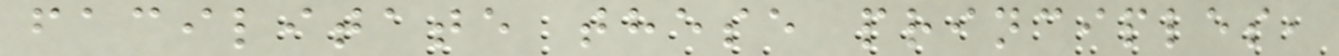facilitate these principles,
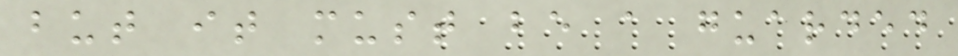but it must be a guarded
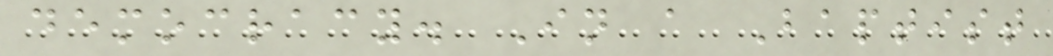democracy. In a Baptist
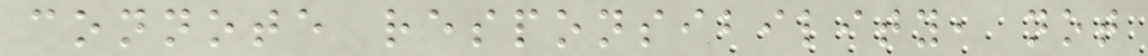connote responsibility, not
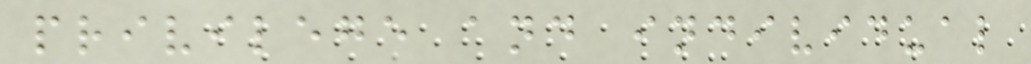privilege and individual
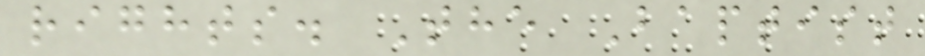rights. The Baptist
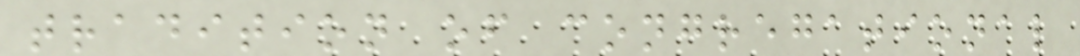tradition of congregational
